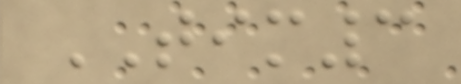TIM3
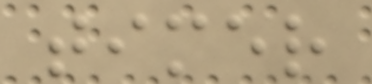timer
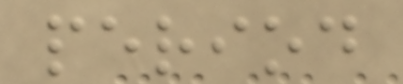period
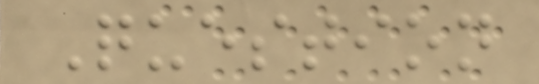Question
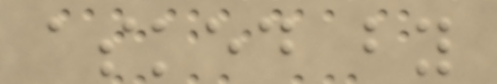asked by
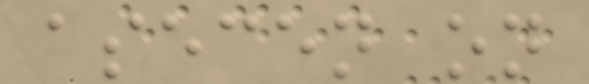asecen on
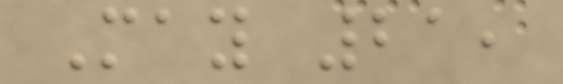May 21,
